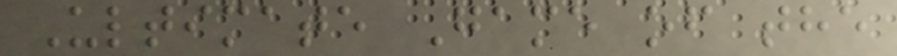Ultimate Game of the
